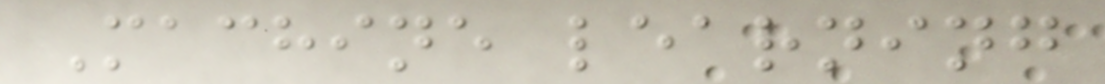Machine learning
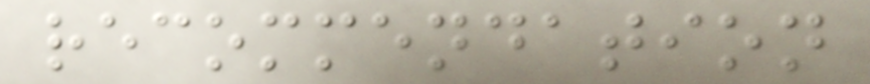recommendation
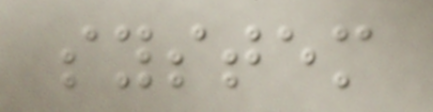system
